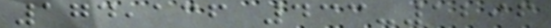174,136 433-1296
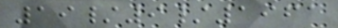19/9/1961
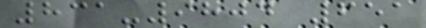831-9804 651
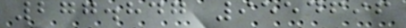277.847 9554696
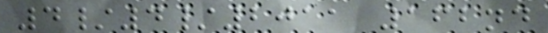4/4/2011 162nd
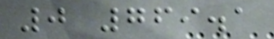0 769.1
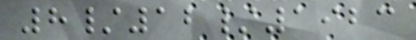8/12/1923
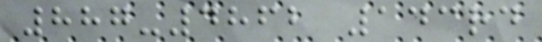887-4862 143rd
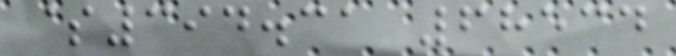$394.31 68534
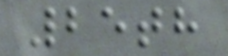25th
